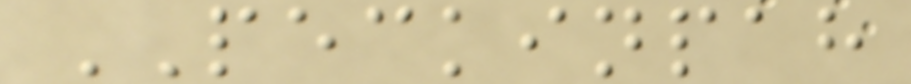PECKINPAH
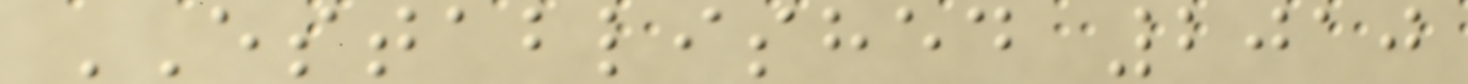ESTABLISHED 2010
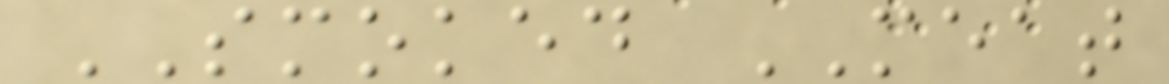SMOKED MEAT
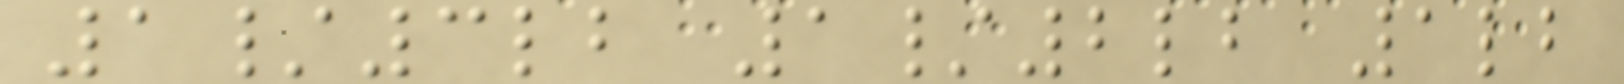1/3lb 1/2lb 1lb
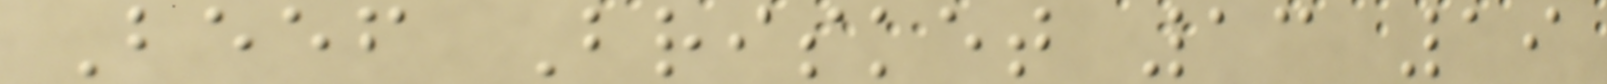Beef Brisket 13 19
